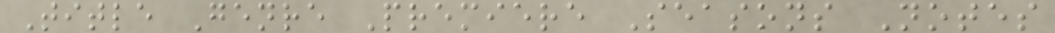Title Genre Premiere Seasons Notes
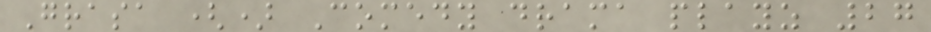Grasa () Comedy drama playz 27
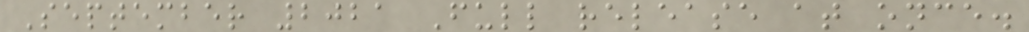September 2021 Full release at once.
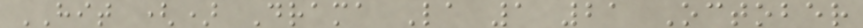HIT () Drama La 1 21 October
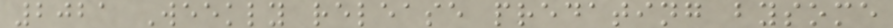2021 Weekly release predating bysome
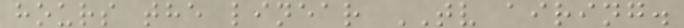hours the linear TV airing.
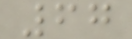67
